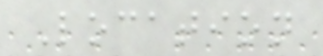Location
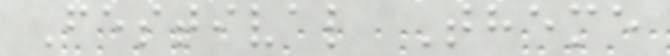Festival Theme
